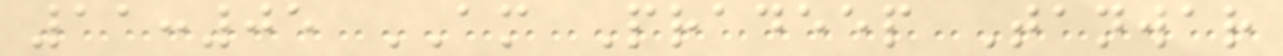11:05 AM Pradeep Tanwar
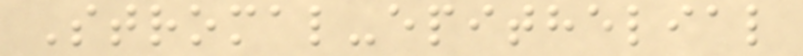Stromal-epithelial
